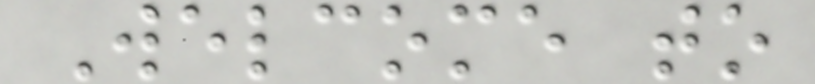Welcome to
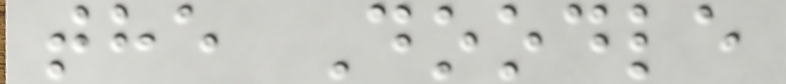the Doodle
